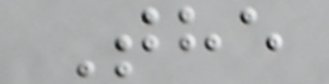The
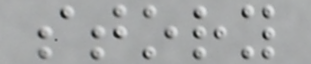story
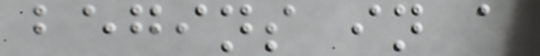begins in a
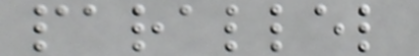parallel
